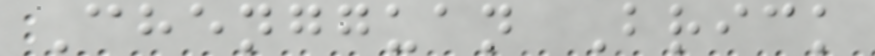Chengguan Brick
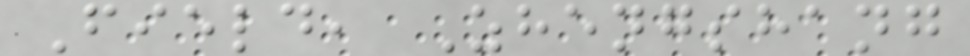Field, Zhengshang
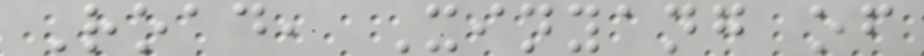Road, Xinyang of
